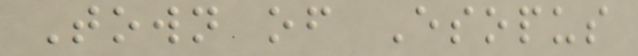Town of Esopus
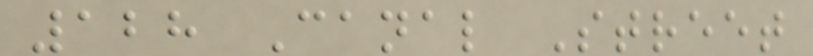128 Canal Street
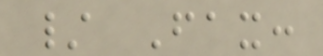/ Fax:
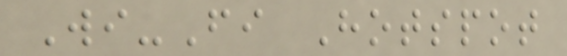Wi-Fi Hotspot
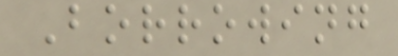Borrowing
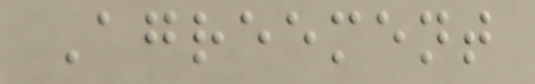Agreement
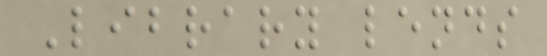Library lends
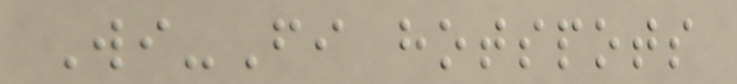Wi-Fi hotspots
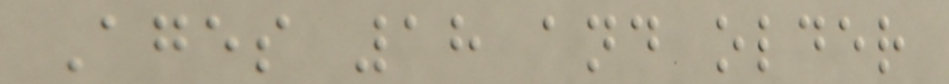Ages 18 and older
